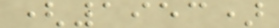(1953)
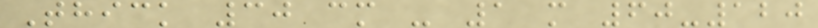Thick 30 cm - 1 m 60-120
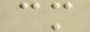cm
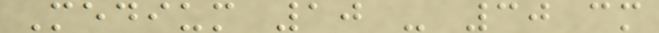Medium 10 - 30 cm
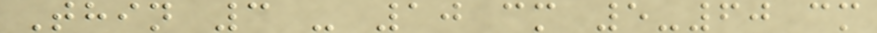Thin 3 - 10 cm 5-60 cm
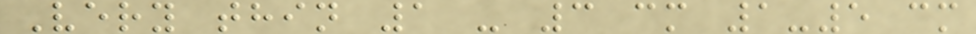Very thin 1 - 3 cm 1-5 cm
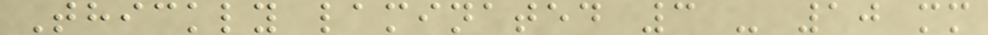Thickly laminated 3 - 10 mm
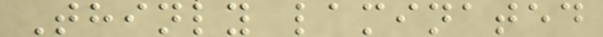Thinly laminated
